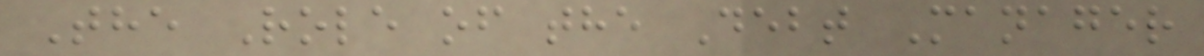The Role of the Debt Manager
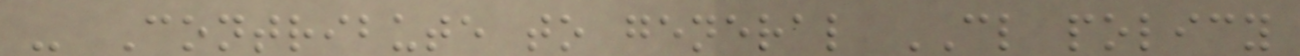- Contribute to general CL policy
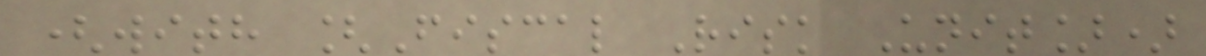(with [Fiscal Risk Unit])
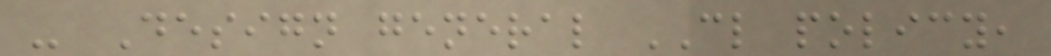- Design general CL policy,
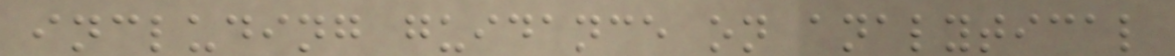including guidance on analytical
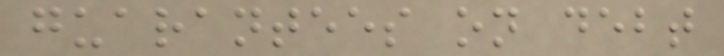guarantees on debt
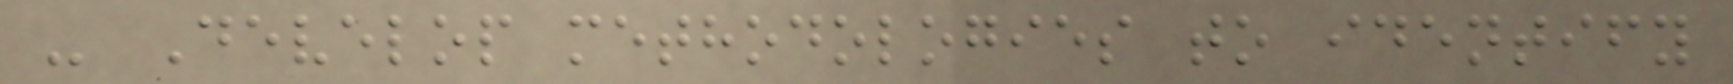- Develop methodologies to identify
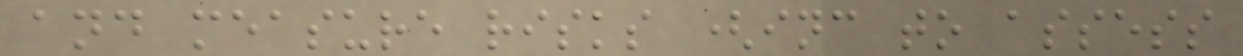and measure risks (inc to assess
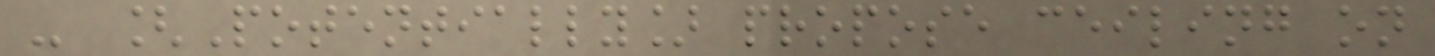- [Potentially] propose ceiling on
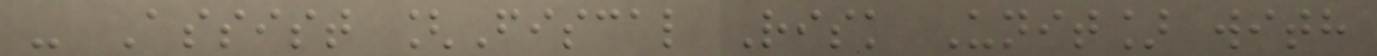- Assist [Fiscal Risk Unit] with
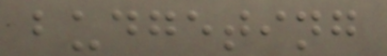budgeting
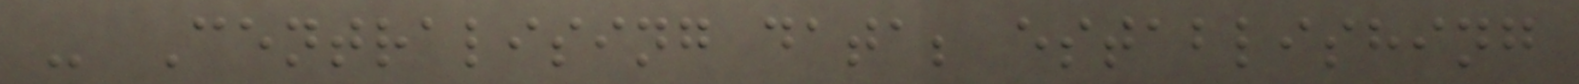- Centralising data; establishing
